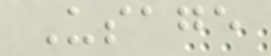Usage
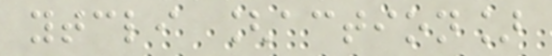ytcli [action]
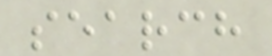search
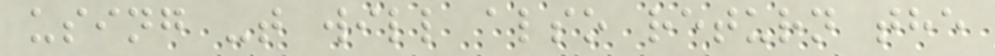using -t will also return the
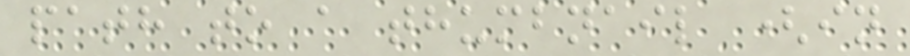path to a thumbnail (in
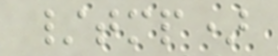/tmp)
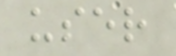user
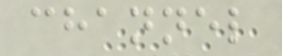channel
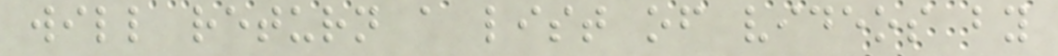will return a list of videos by
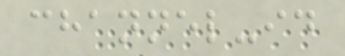channel-id
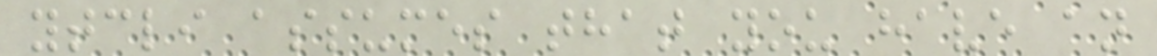ytcli assumes that you have an
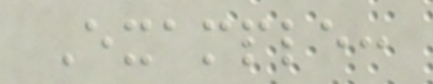Example:
